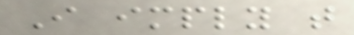I imply that
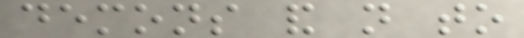demons and not to
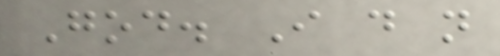God. I do not
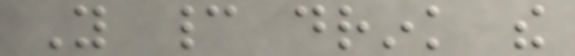You cannot drink the
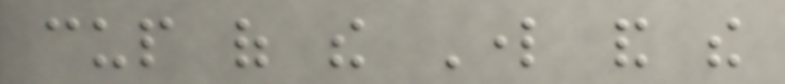cup of the Lord and the
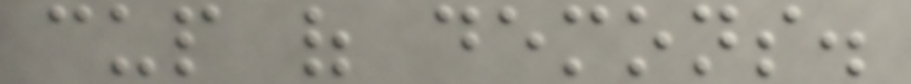cup of demons.
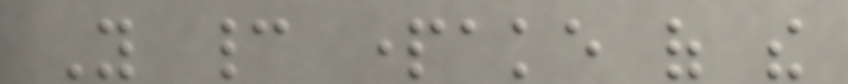You cannot partake of the
